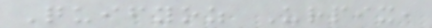Quifyoz Urpix,
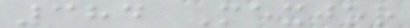384 Mexjor
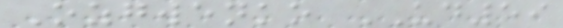Ozgwenko UD59
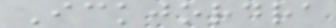Ickjordra
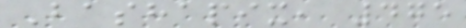Bashapix, 475
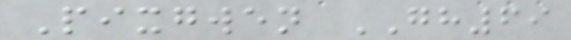Pixgwen GH69
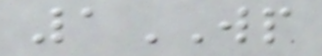1WP
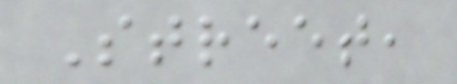Street,
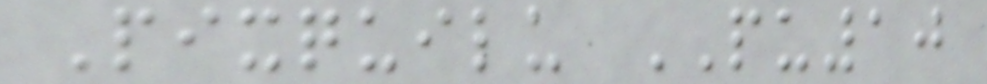Pixquilu PU10
